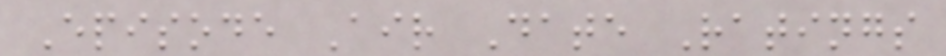Episode Air Date Ratings
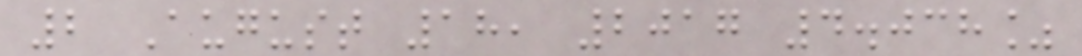2 August 18, 2017 4.038%
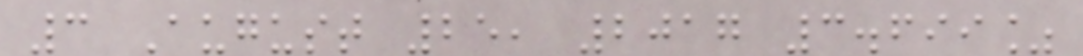3 August 25, 2017 3.699%
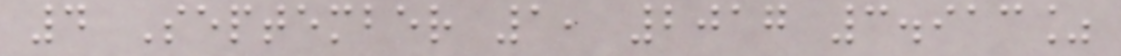4 September 1, 2017 3.913%
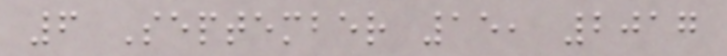6 September 15, 2017
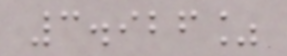3.926%
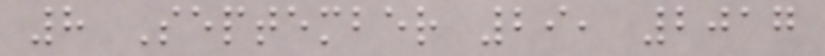8 September 29, 2017
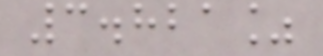3.821%
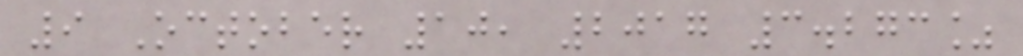9 October 10, 2017 3.273%
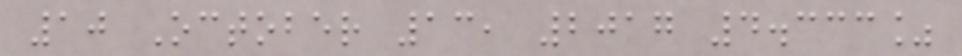10 October 13, 2017 4.333%
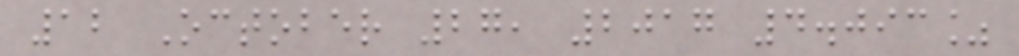12 October 27, 2017 4.093%
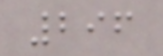296
